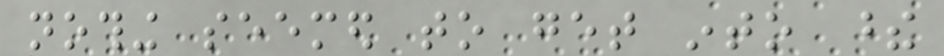nothing seemed to get into these
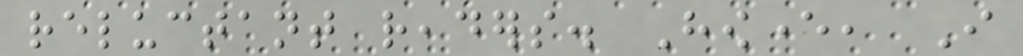reluctant readers. However, I
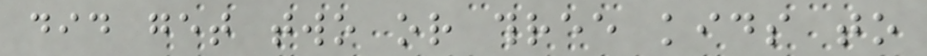did get two or three kids to
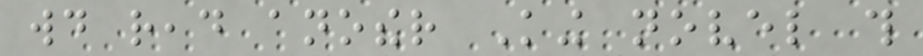would read another King novel this
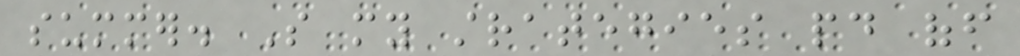summer. So my strategies paid off
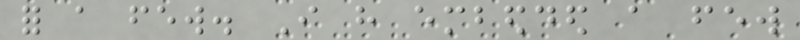for a few. I have embedded a few
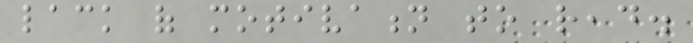lack of motivation to read.
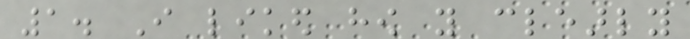1. I liked how you clearly
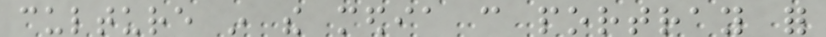culture in the media can portray for
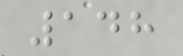148
